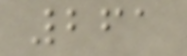261
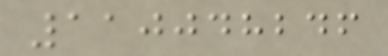110048246
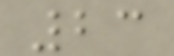23
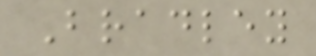Bradley
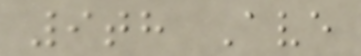9th Ave
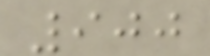900
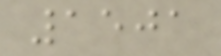1501
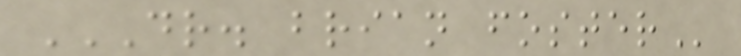DR. BRIAN FOSTER
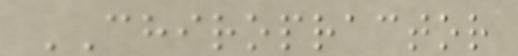CHIROPRACTOR
